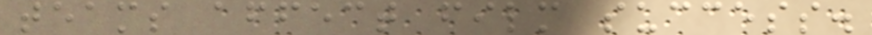teams affect film success.
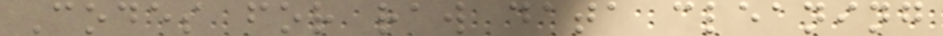Codes for raw data cleaning
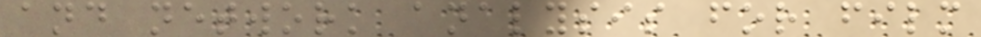and network analysis for film
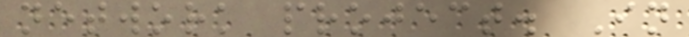network project. In
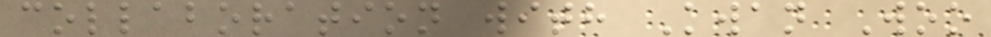collaboration with Kwan Woo
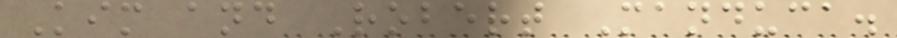Kim and Robert Manduca.
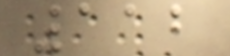112
